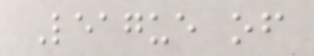League of
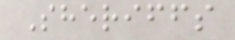Sheriffs
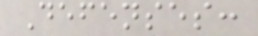Defenses:
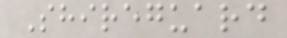Shireguard
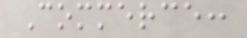Commerce:
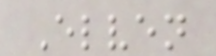Elven
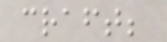craft;
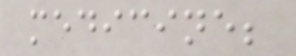medicine;
